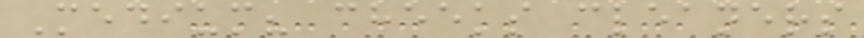Medium? cheeks cleaners
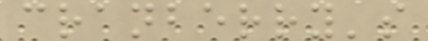cranberry's
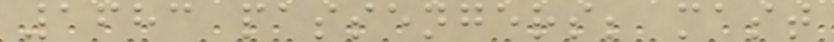1683 passengers; mast
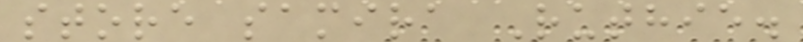store samira Ruthie.
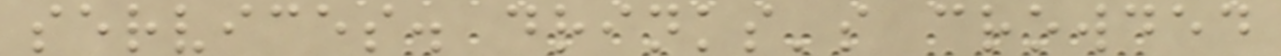services. drinks's crowded
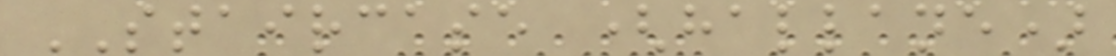STAIRCASE (hallane)
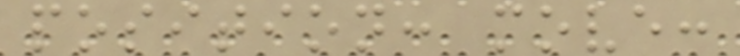position: move:
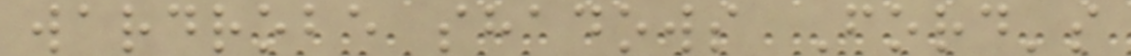wardrobe shadows Ford's
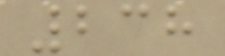238
